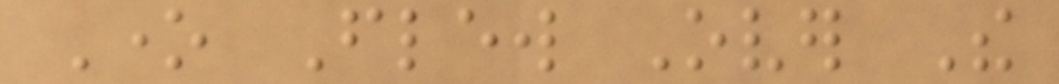One Flew Over The
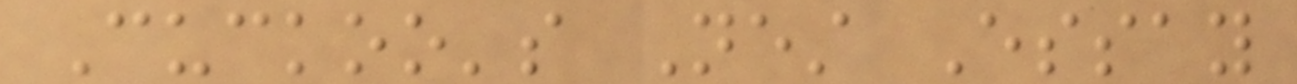Cuckoo's Nest Essay
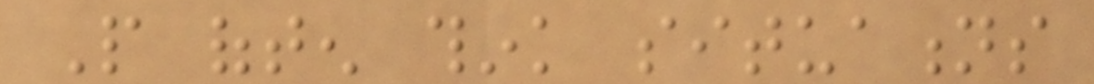People often think situations
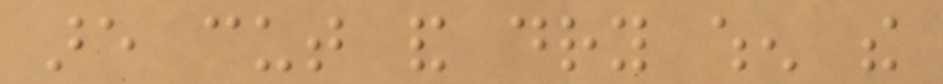are cut and dry when the
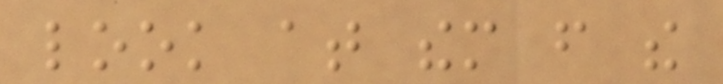look at them from the
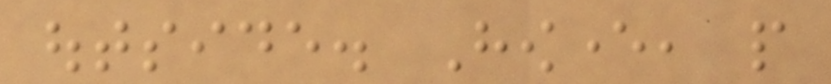outside. However, people
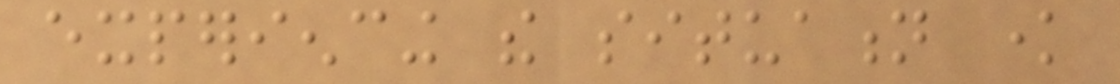experiencing the situation know
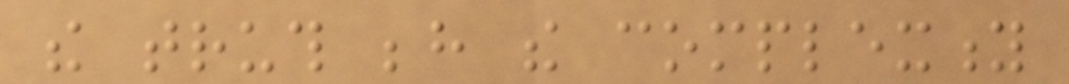the truth behind the complexity
